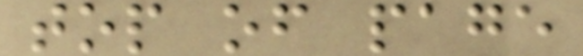top of page
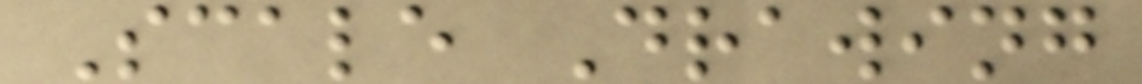Scale Drawing
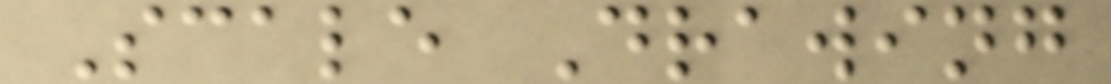Scale Drawing
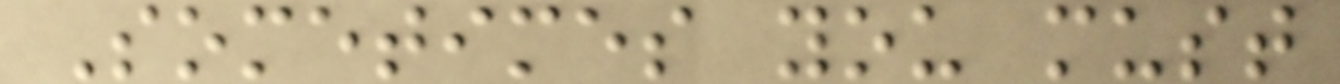Sometimes you must
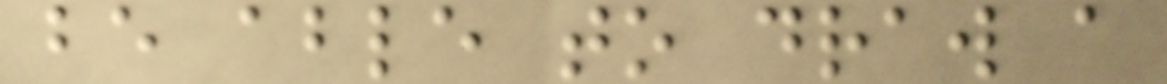be able to draw a
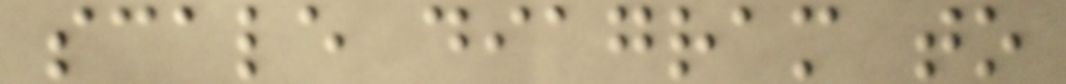scale diagram to
